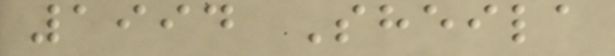1994 Sheila
